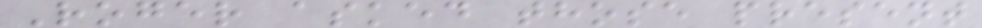Roger asked those present
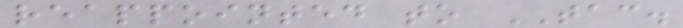reappointed to TAC.
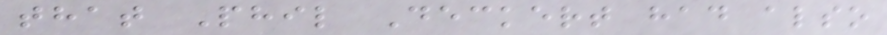that Phil Deckert had also
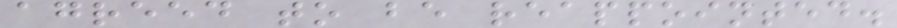agreed to be reappointed.
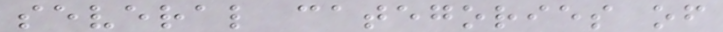several categories of
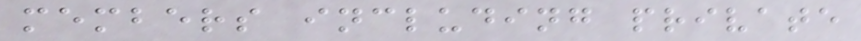members including private
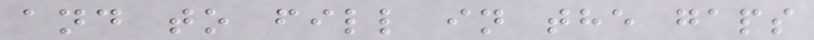and to fill in the gaps
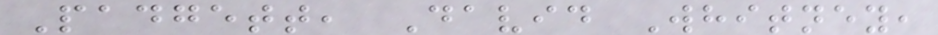Padgett, David Whitney,
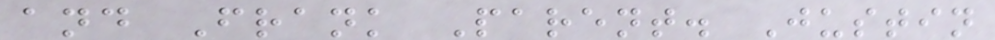and Frank Parent. Justin
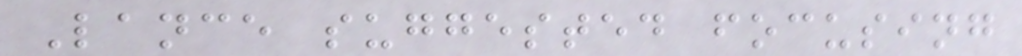Lance suggested focusing
